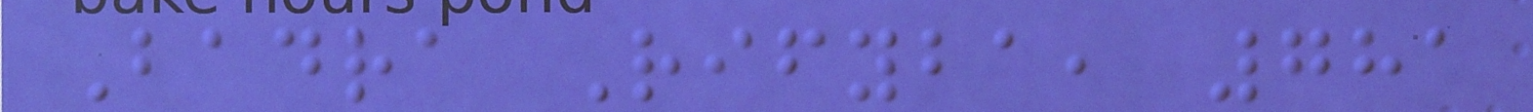Badra Rifyba, 781
